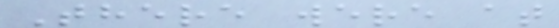There were at
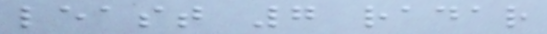least 7 radar
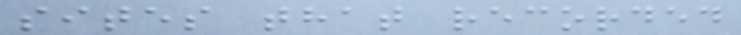sites that recorded
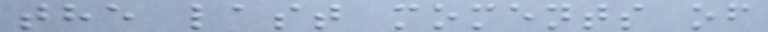the last moments of
